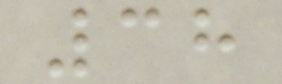38
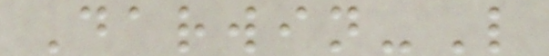Darwin-L
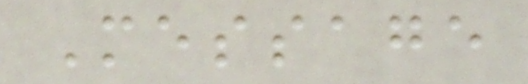Message
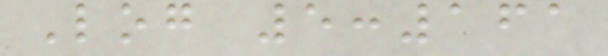Log 5:161
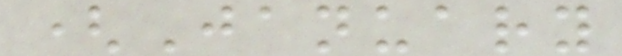(January
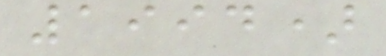1994)
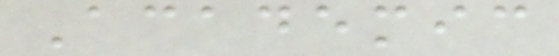Academic
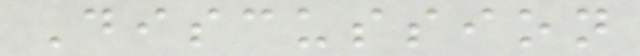Discussion
